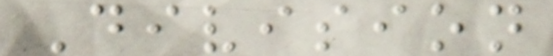Division
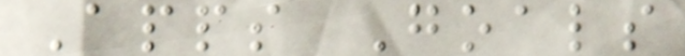Apps Goals
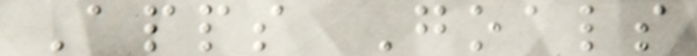Apps Goals
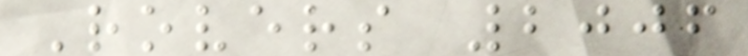Rovers 2006
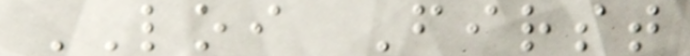LOI First
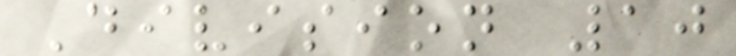Division 10
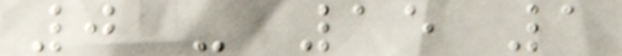0 - 15 1
